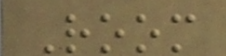Room
